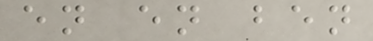en en ben
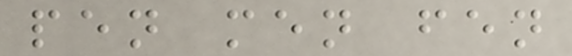pen men fen
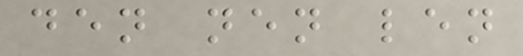den nen len
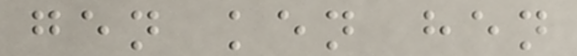gen ken hen
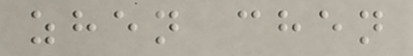zhen chen
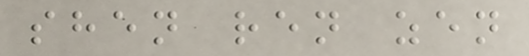shen ren zen
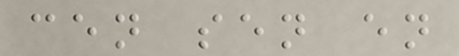cen sen en
